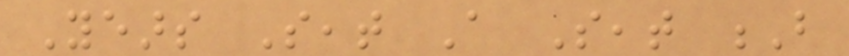Years Seat A Seat B
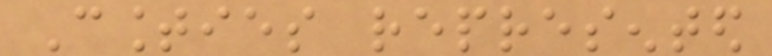Counties represented
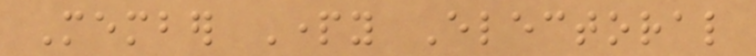Member Party Electoral
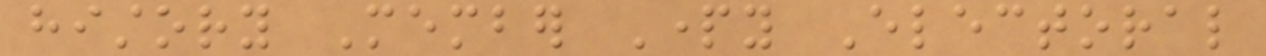history Member Party Electoral
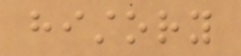history
